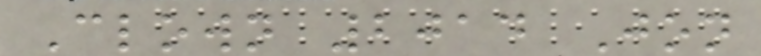Clown 2014 Jon
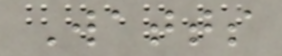Watts
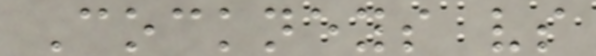Cockneys vs
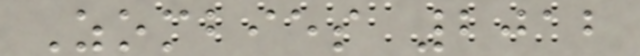Zombies 2012
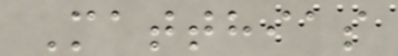Matthias
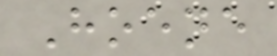Hoene
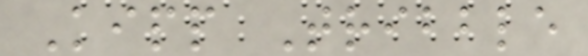Kipp Tribble
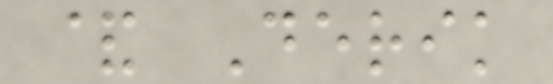& Derik
